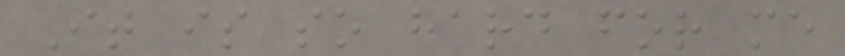It is so hard for me
